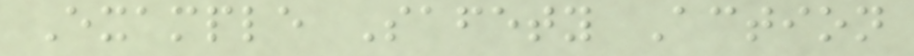Example Safety Action
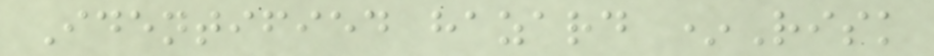Identified hazard *Risk
